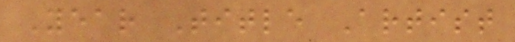Year Title Artist
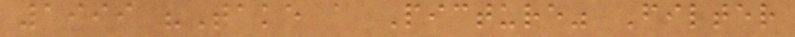1999 "Take a Picture" Filter
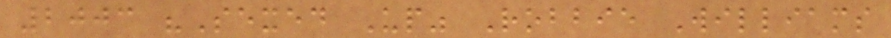2003 "Sexed Up" Robbie Williams
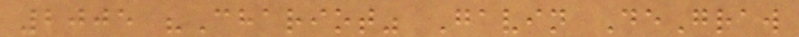2005 "Chariot" Gavin DeGraw
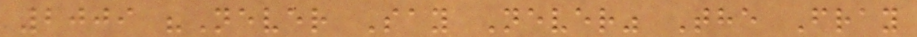2009 "Never Say Never" The Fray
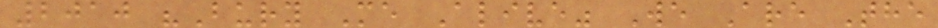2010 "Bury Me Alive" We Are The
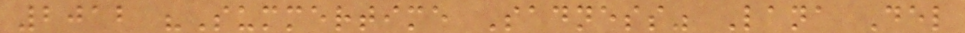2012 "Summertime Sadness" Lana Del
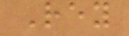Rey
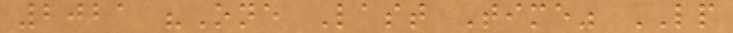2021 "One Last Time" LP
